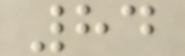84
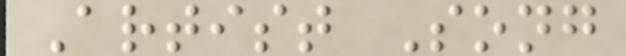Artist Song
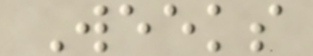Weeks
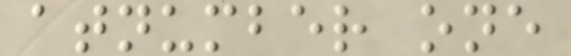atnumber one
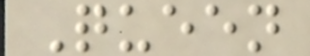Queen
